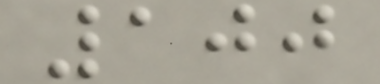100
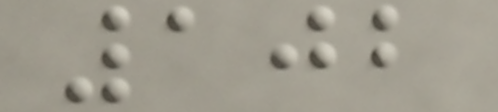102
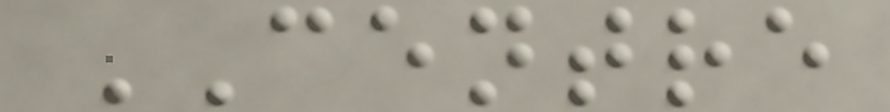CENTRE
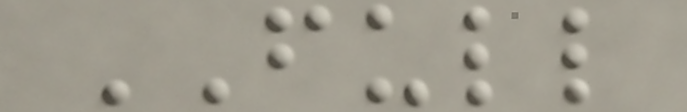FULL
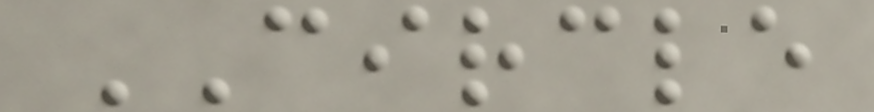CIRCLE
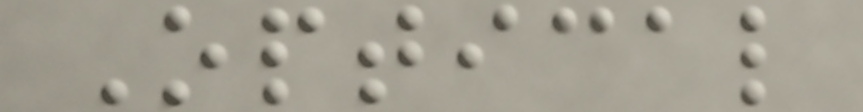Optical
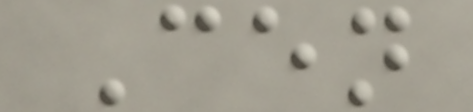Cen
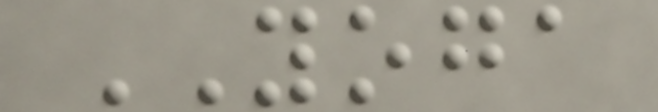YOGA
